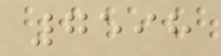7598
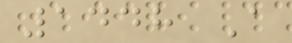1448 A
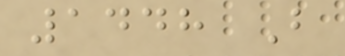1448 B
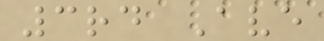3rd Ave
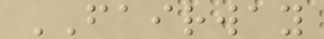FAIRWAY
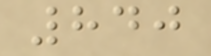840
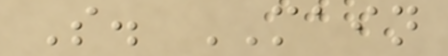S. MAIN
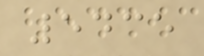5435
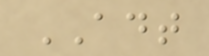ADT
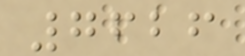7626
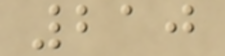210
